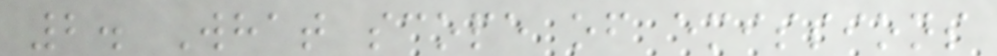2. What scope of emissions
